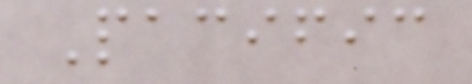Pacific
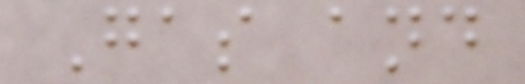Gas and
